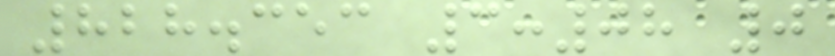828.353 3:08 0
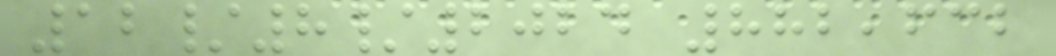12/8/2024 882,632
